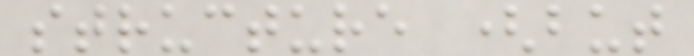structure (but
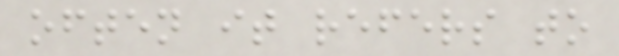often it refers to
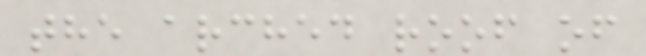the arched roof of
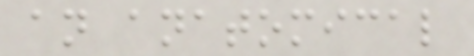an anatomical
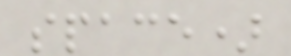space)
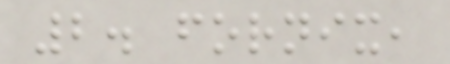2. fornix,
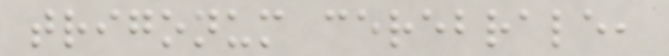trigonum cerebrale,
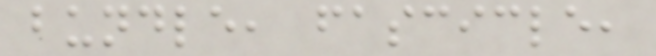bundle, fascicle,
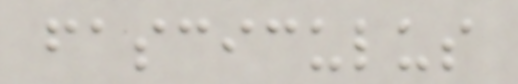fasciculus
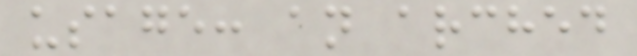usage: an arched
